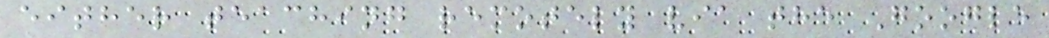either teaching remotely via the Google
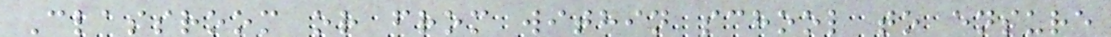Classroom or from within school to ensure
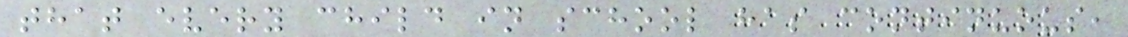that every child in school has continuous,
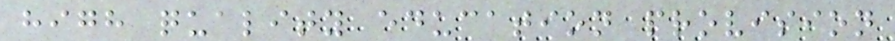high quality education provision
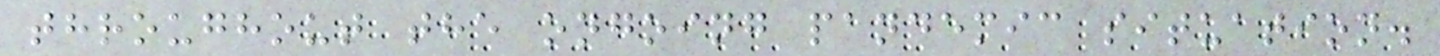throughout the ongoing pandemic situation.
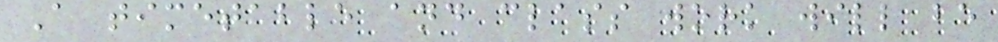A timetable and class work will be
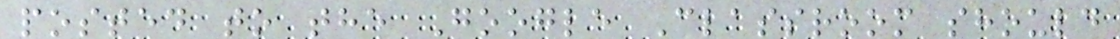posted to the Google Classroom should
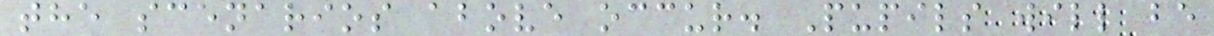the scenarios above occur. Pupils will be
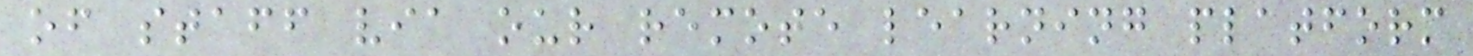of staff via our remote learning platform
